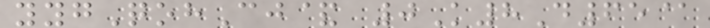yygQohCj& 0K8D65@
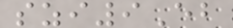szi9Eb
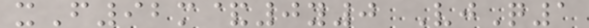xF92m&0y0 VjQ1
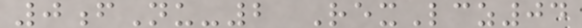0fNu-2 RexLcz04
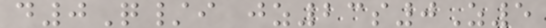d0Q/i jz23s0Z5
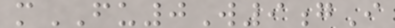mFU0W9gI
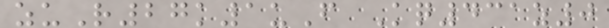zuR27k1uF Kq431z0
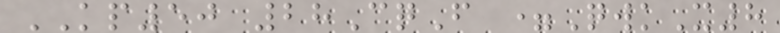KP50 28CqF =QwkX8
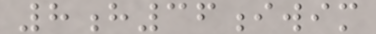8h36iwim
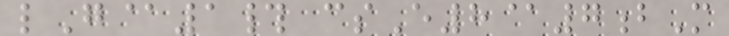lG@1# csE8@7bM
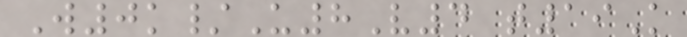W0k/U8V4 t19K
